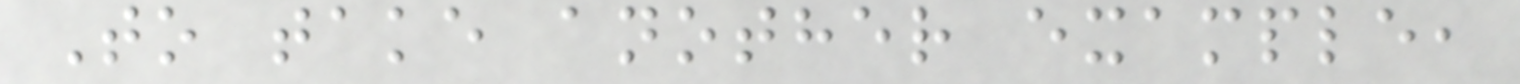To take another example,
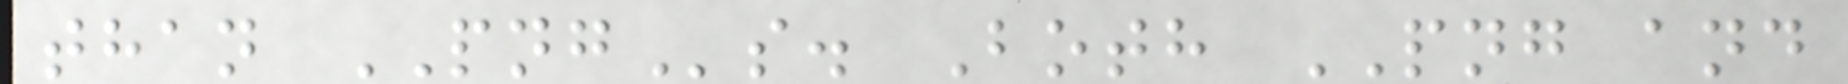than PNGs. Both PNG and
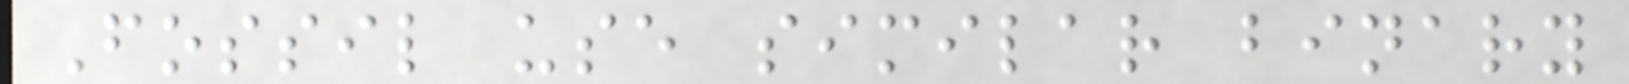Fossil use similar binary
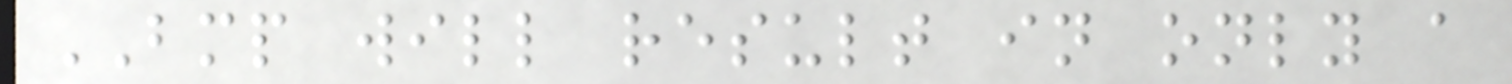BMP will result in only a
